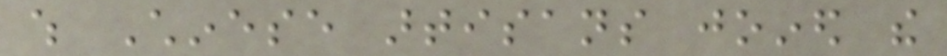which Chinese artisans joined the
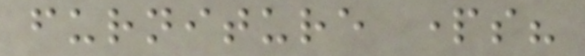furniture parts?
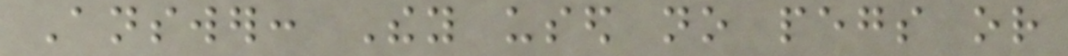Answer: They used no pegs or
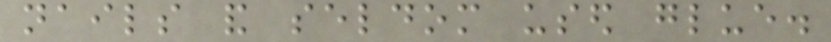nails and seldom used glue.
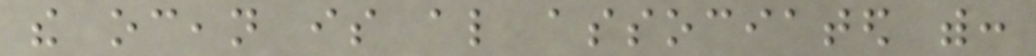the ocean is also associated with:
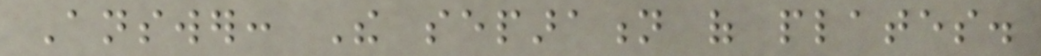Answer: The separation of plates.
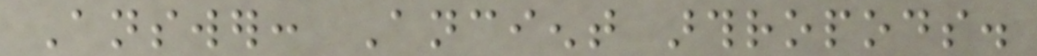Answer: Ancient arthropods.
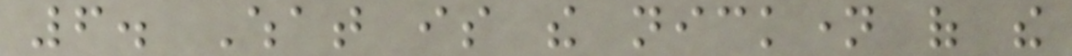6. What is the nickname of the
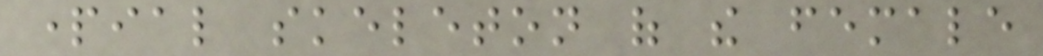partial skeleton of the female
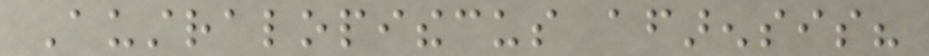Australopithecus afarensis?
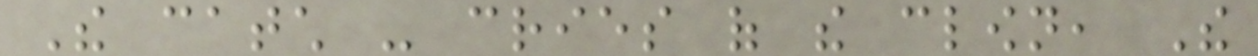The catch - cries of the clown, The
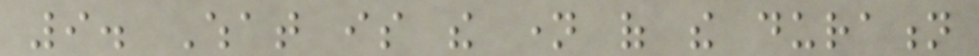9. What is the name of the duration
